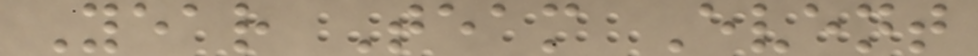Year Team Event
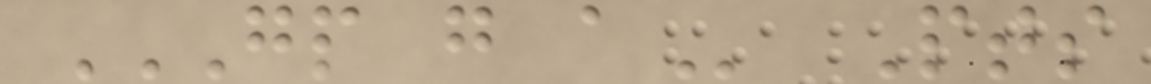GP G A Pts
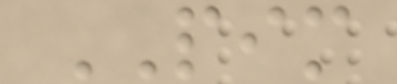PIM
